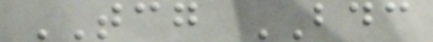TCG BDC
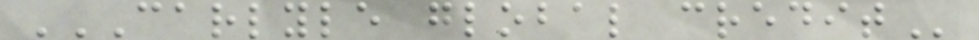CARLYLE GLOBAL CREDIT
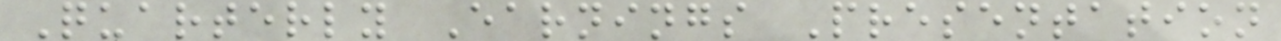Quarterly Earnings Presentation
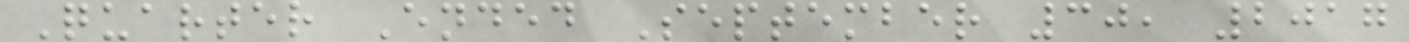Quarter Ended September 30, 2017
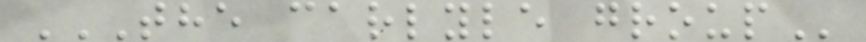THE CARLYLE GROUP
